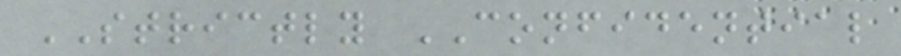STRICTLY CONFIDENTIAL
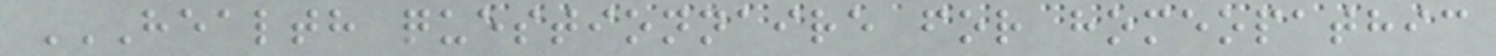HEALTH QUESTIONNAIRE FOR HOMEOPATHIC
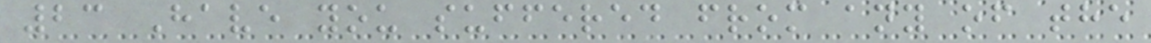23 Have you suffered from any of the
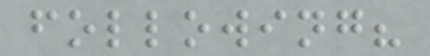following?
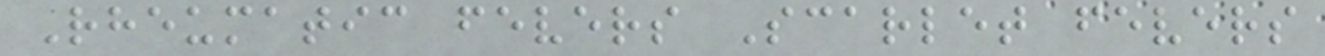Rheumatic fevers Scarlet fevers
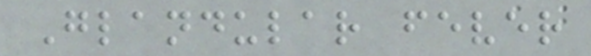Glandular fever
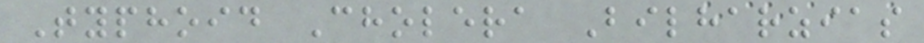Typhoid Cholera Bilharzias
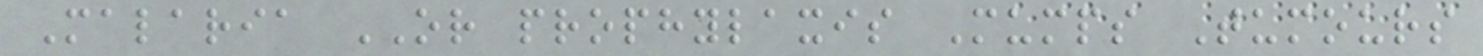Malaria OR prophylaxis Mumps Tumours
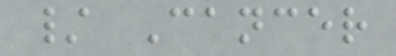/ Cancer
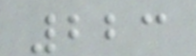223
